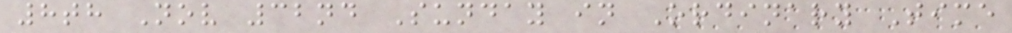8th Nov 32nd Sunday in Ordinary Time
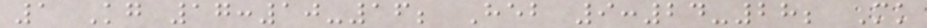1 Kg 17:10-16; Heb 9:24-28; Mk
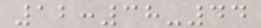12:38-44
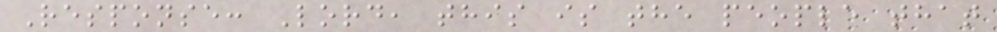Response: Lord, this is the people that
